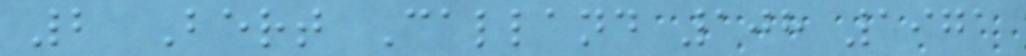2 Bert Calland 108 1971
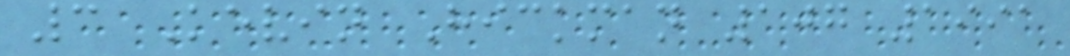3 Kevin Hickman 107 1991
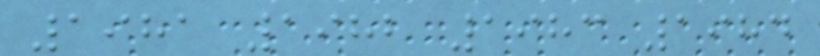1981 1982 1983 1984
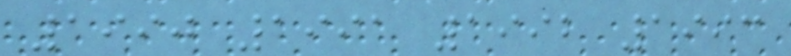1990 1991 1992 1993
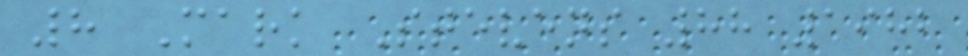8 Mark Stevens 88 1982
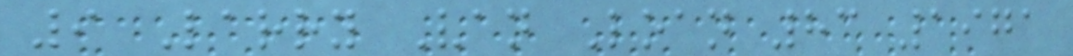9 Larry Van Loan 83 1971
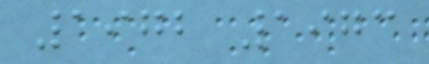1972 1973
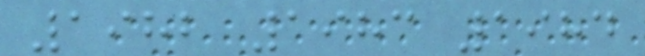1982 1983 1984
